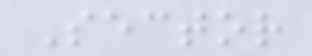Sector
